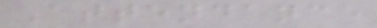Attendance
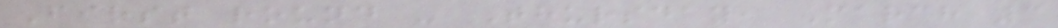First round - Thursday, March 3
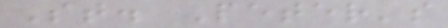St. Peter's
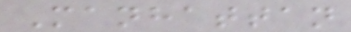Manhattan
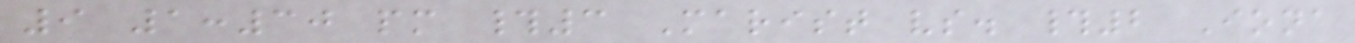9 1:30 pm #3 Marist vs. #2 Iona
